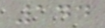144
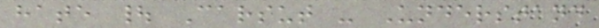hate | Carsut - Understand
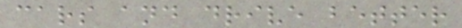cars and drive better
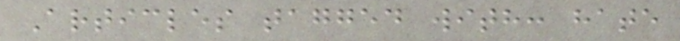Articles tagged with: hate
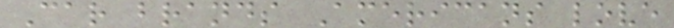Car brands Americans love
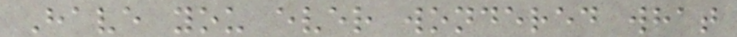Have you ever wondered what
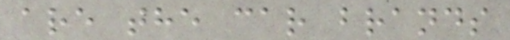are the car brands
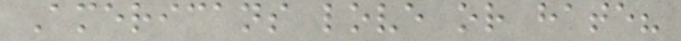Americans love or hate?
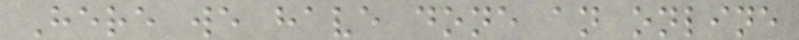Here we have done an online
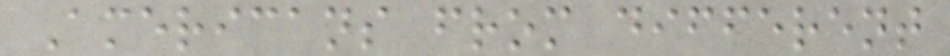Americans from different
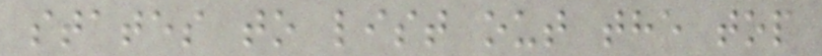states to list out the top
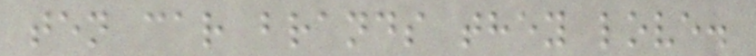ten car brands they love.
